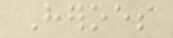Heroes
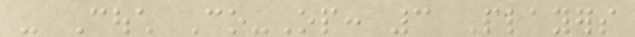- Couch Co-Op: 3 Players
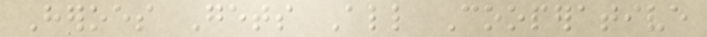Heroes Gets All Cooperative
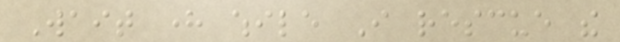Wait here while I rescue the
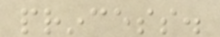princess.
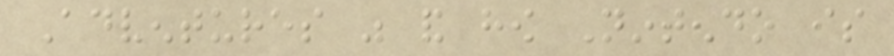Adventures was and how Nintendo is
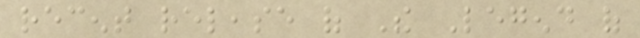recent release of The Legend of
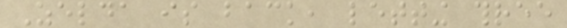Zelda is back, letting three
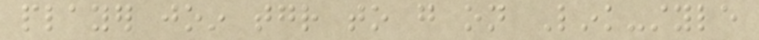player join together to go on Link-style
